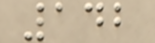142
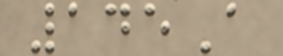145A
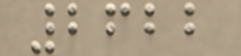2622
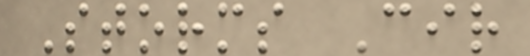Storms Cir
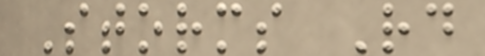Storms Rd
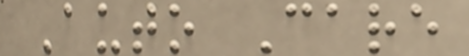Auto Care
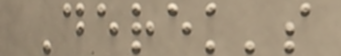Derek's
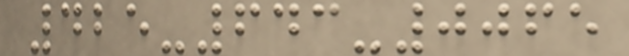425-643-0065
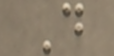D
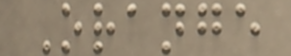Orange
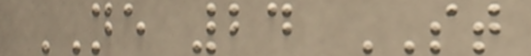NE 24 ST
